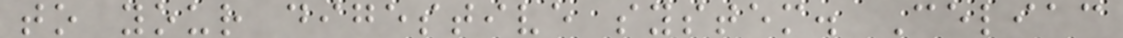to your digestive system. Celiac
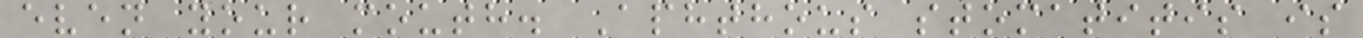even your mouth. Aphthous stomatitis is
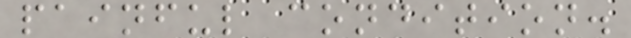painful condition.
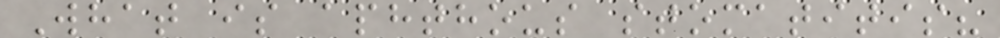What is aphthous stomatitis?
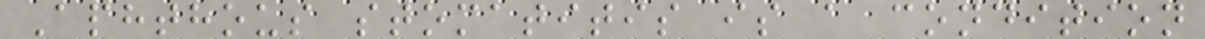Aphthous stomatitis is a condition
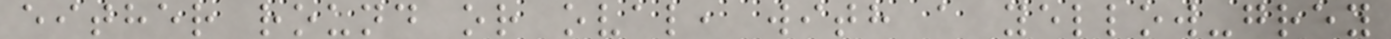either round or oval, with a yellow-grey
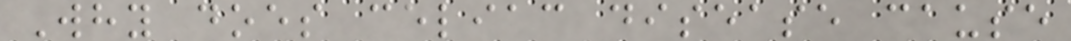Why does celiac disease cause
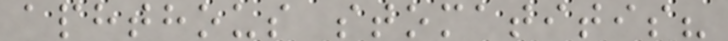aphthous stomatitis?
